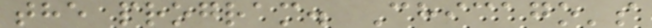the program. Chicago's
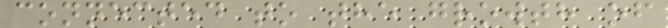connected to the growth of
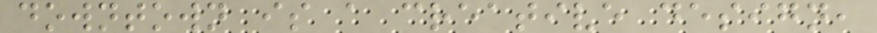downtown is a creative design,
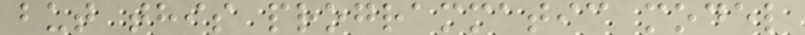but this programmatic model
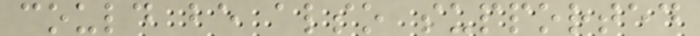could be also supported
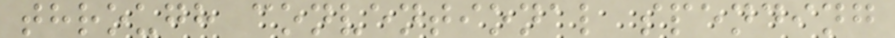through conventional spending
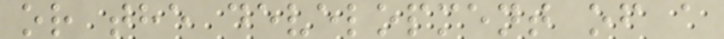or the development of a
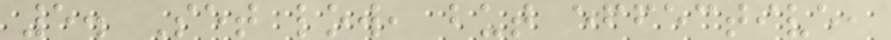5. Set low, but effective,
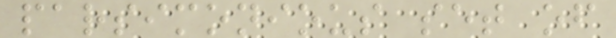parsimonious set of
